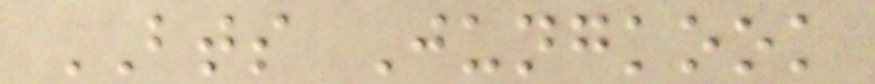BTS Jungkook
